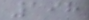198
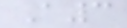A3
